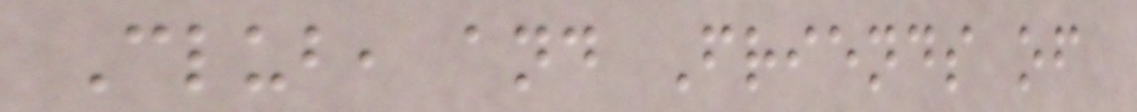Club, and Friends of
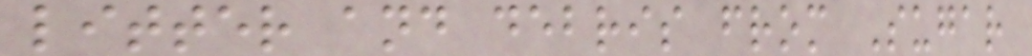litter and debris from Sugar
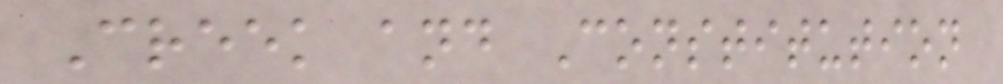Creek and Constitution
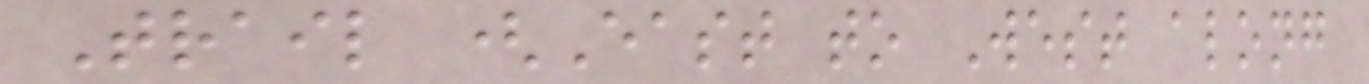Trail (East to West along
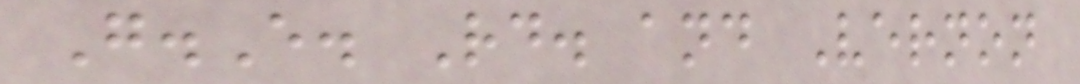G.E. Rd. and Vernon
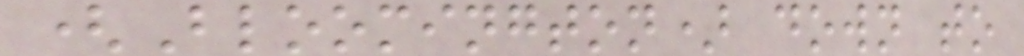(Bloomington) down to
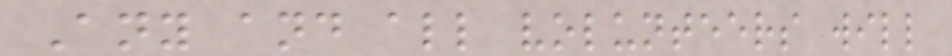Any and all volunteers will
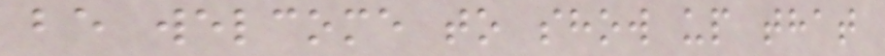be welcome to show up that
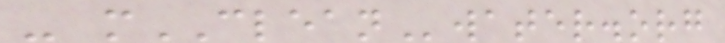- mCLEANwater.org
